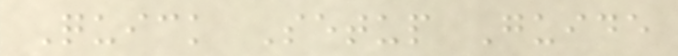Quick Setup Guide
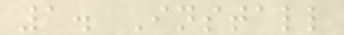1. Install
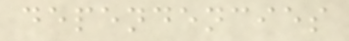dependencies
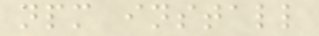npm install
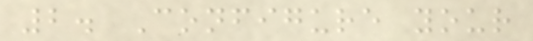2. Configure your
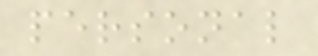personal
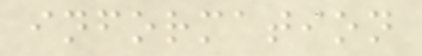information
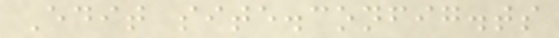Edit site.config.ts
